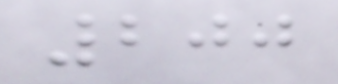200
